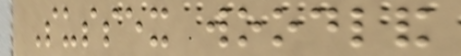Sussex woodland
